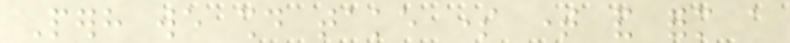Perhaps we should take some time and form a
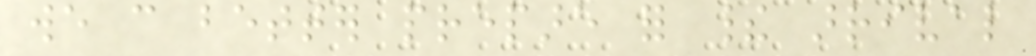we can better prepare for their arrival
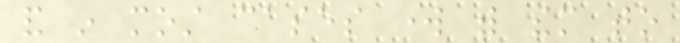and in most cases work with them to
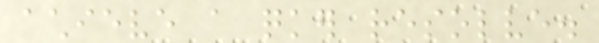achieve a quicker resolve.
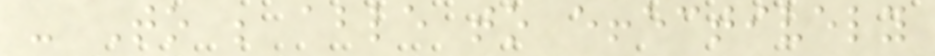- To be able to effectively
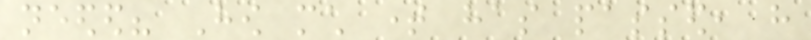needed? How much time has passed, have
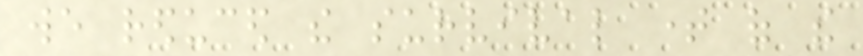we reduced the survival time of the
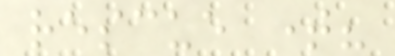rescue time?
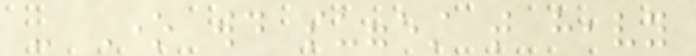- One would suggest that heavy
